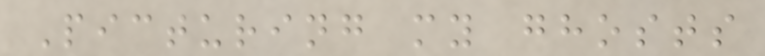Picturing my ghosts
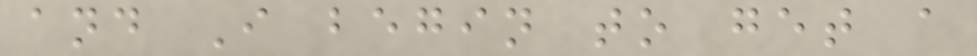and I begin to get a
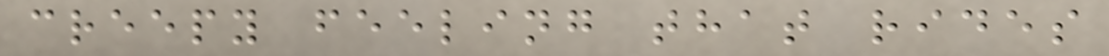creepy feeling that rides
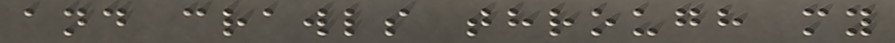and crawls through my
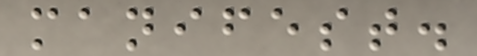manifest.
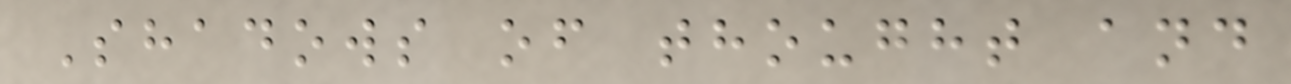Shadows of thought and
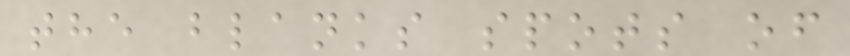the blanks spots of
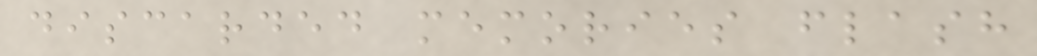discarded memories flash
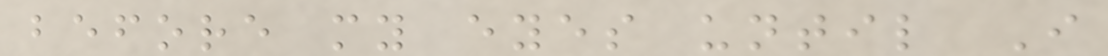before my eyes until I
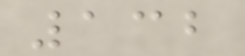132
